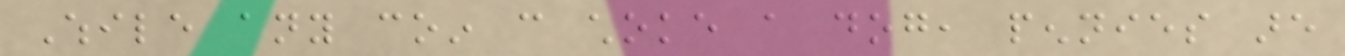While any coin can choke a dog, pennies are
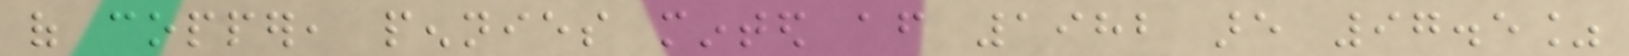of copper, pennies minted after 1982 are 97.5%
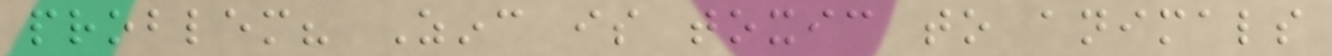problem? Zinc is toxic to animals
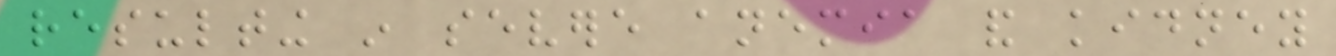resulting in severe anemia and kidney
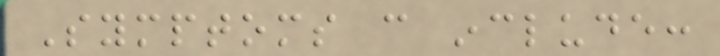Symptoms can include:
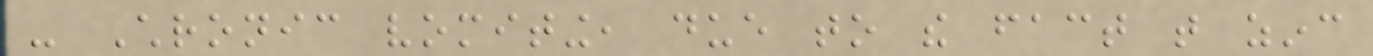- Chronic vomiting, due to the fact that zinc
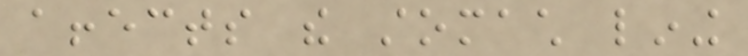affects the stomach lining
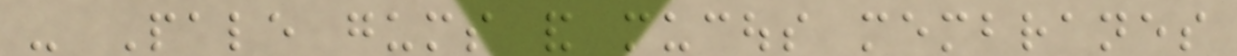- Pale gums and mucous membranes
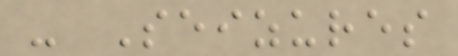- Seizures
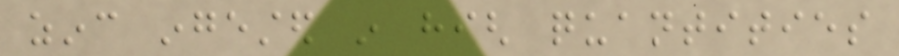zinc ingested in high quantities
